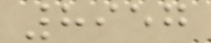8957
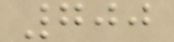700
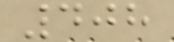408
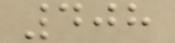408
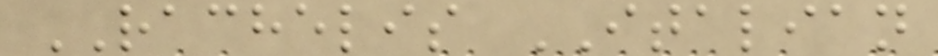RACHELIS ITALIAN
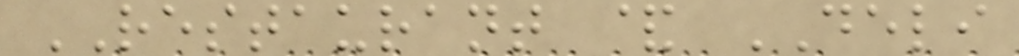RESTAURANT & DELI
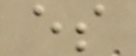es
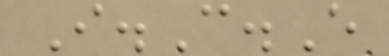I.C.E
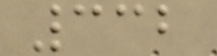332
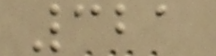321
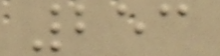253
